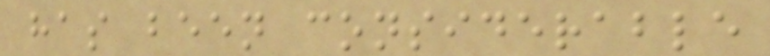has been considerable
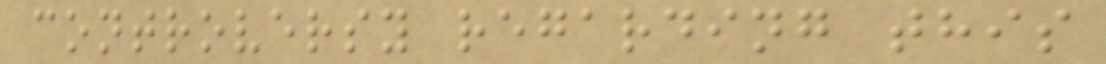controversy regarding this
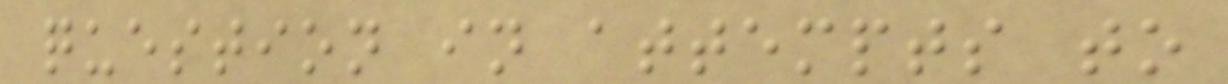question in attempts to
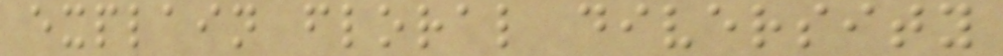explain floral diversity
